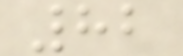82
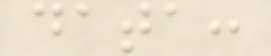data:
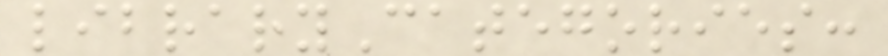libraryCategories:
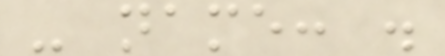- name: .
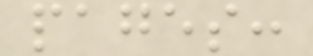pages:
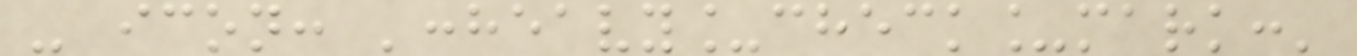- icon: ':heavy_check_mark:'
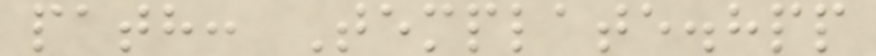path: Template.hpp
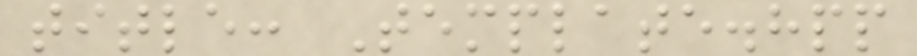title: Template.hpp
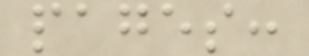pages:
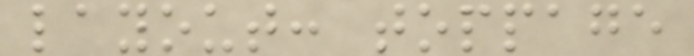layout: toppage
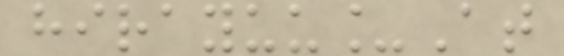hirayuu_At
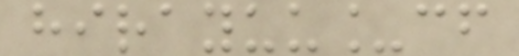hirayuu_cf
